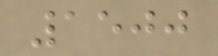1500
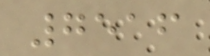7516
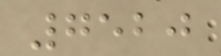7520
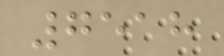7518
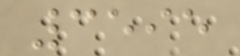3595
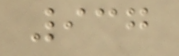937
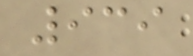939
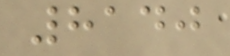8140
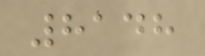8148
